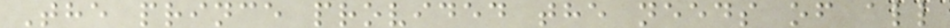The prince provided the needs of all
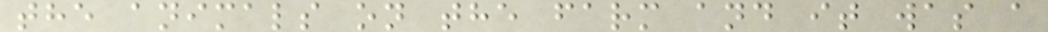the animals on the farm and it was a
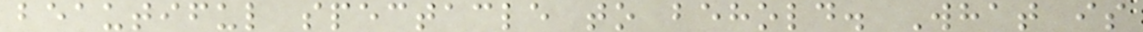beautiful spectacle to behold. What is
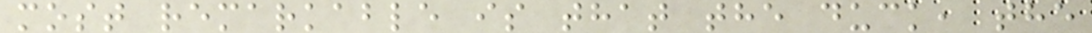most remarkable is that the duck, the
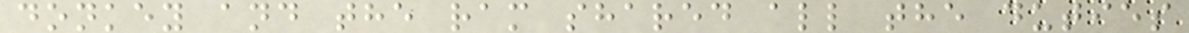donkey and the ram shared all the duties
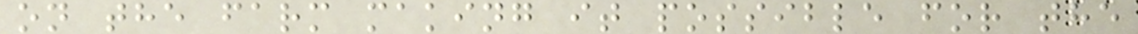on the farm making it possible for the
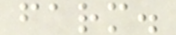farm.
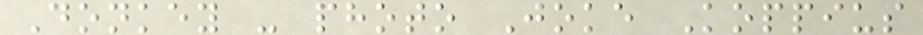Donkey - photo Joke Koppius
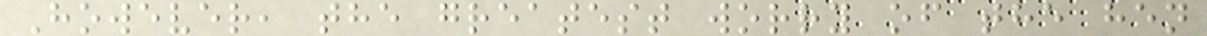However, the greatest worry of the hen
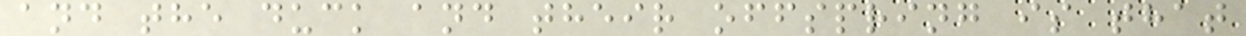and the duck and their offspring is that
